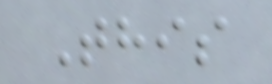This
